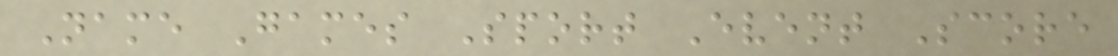Name Games Sport Event Score
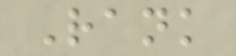Rank
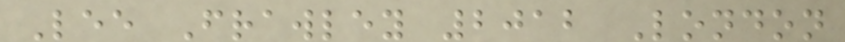Lee Frawley 2012 London
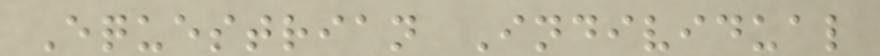Equestrian Individual
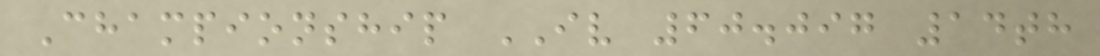Championship IV 60.097 14th
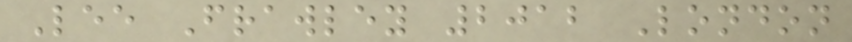Lee Frawley 2012 London
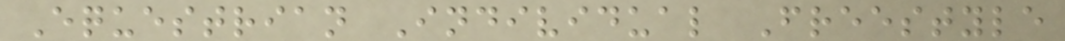Equestrian Individual Freestyle
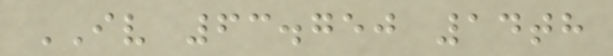IV 63.750 14th
